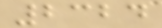2324
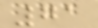71
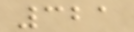321
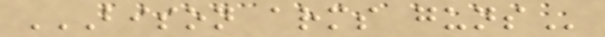BISON ARMS GUNS
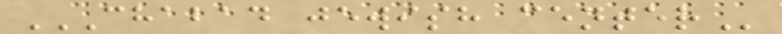CHABAD JEWISH CENTER
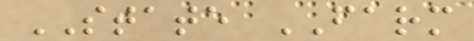STATE FARM
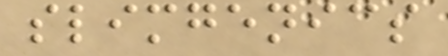slimgenics
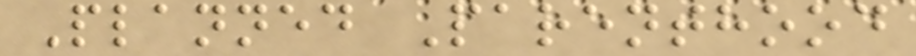Planned Parenthood
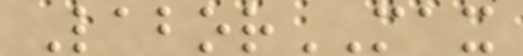LaborMAX
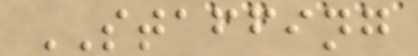STAFFING
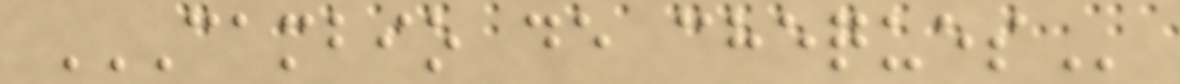CAMBIO DE CHEQUES
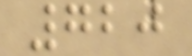720
